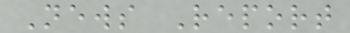News Report
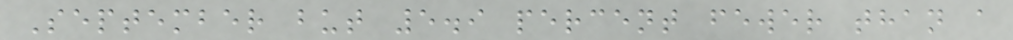September but 5.9 percent fewer than a
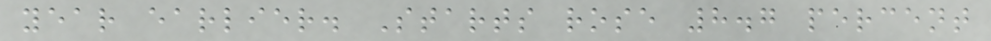year earlier. Starts rose 8.7 percent
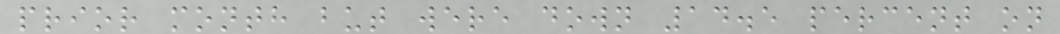prior month but were down 14.5 percent on
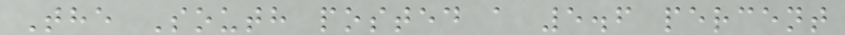The South posted a 5.6 percent
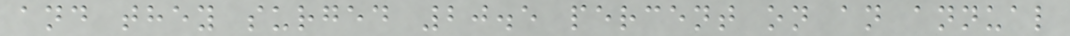and they surged 20.5 percent on an annual
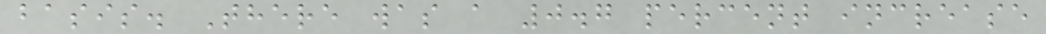basis. There was a 0.7 percent increase
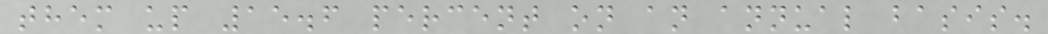them up 15.6 percent on an annual basis.
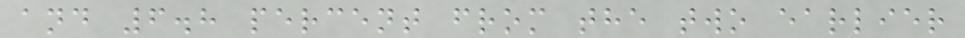and 6.8 percent from the two earlier
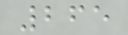265
